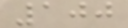100
